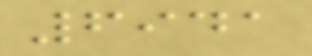6941
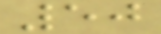50
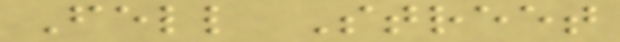Fell Street
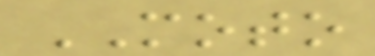MOTO
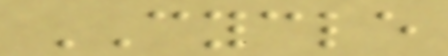CYCLE
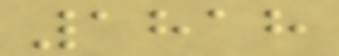1818
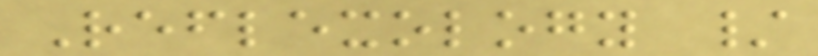Reflexology /
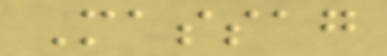Massag
